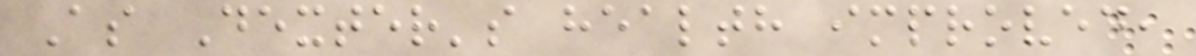As Dexter's health improved,
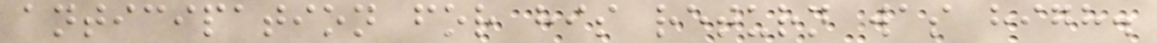anticipation for his return was high.
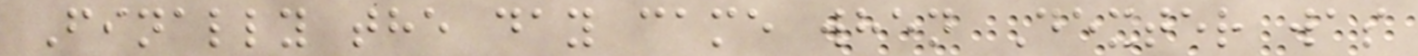Finally the day came when Dexter was
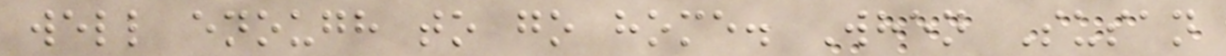well enough to go home. When Susan
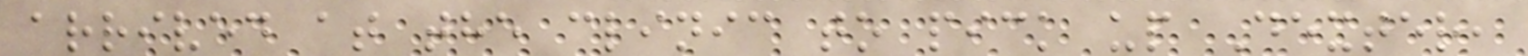arrived at the clinic to pick up Dexter,
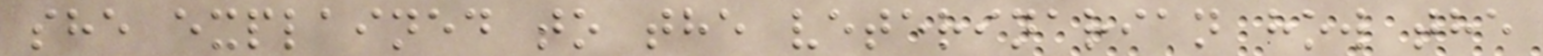she explained to the veterinarian how the
